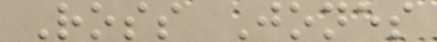Ross Jones
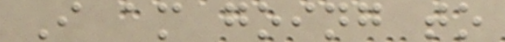I am going to
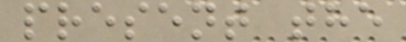present the
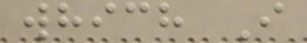which I
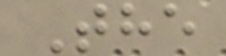The
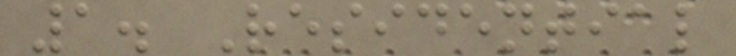1. Residential
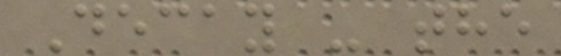Decay - the
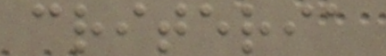criteria
